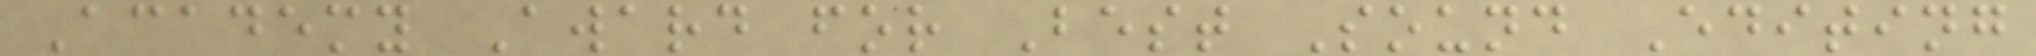Academy Award for Best Sound Editing
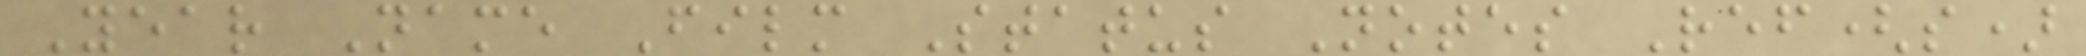Year Name Film Status Notes Ref(s)
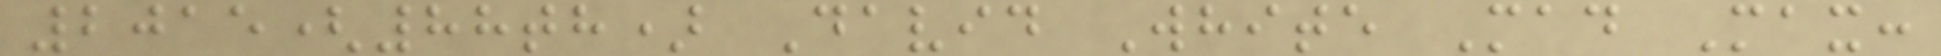2015(88th) David White Mad Max:
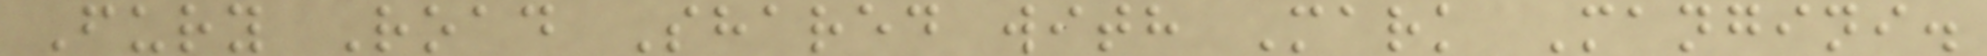Fury Road Shared with Mark Mangini.
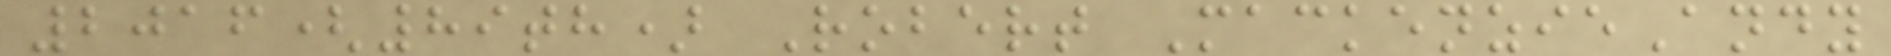2016(89th) Robert MackenzieAndy
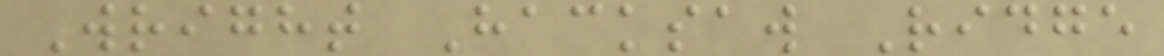Wright Hacksaw Ridge
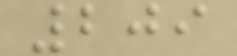209
